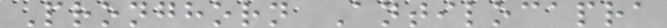Pronghorn Antilocapra
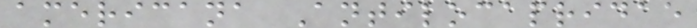americana Antilocapridae
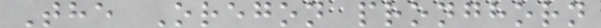The Oregon pronghorn
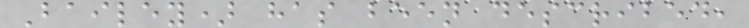Bailey) has been described,
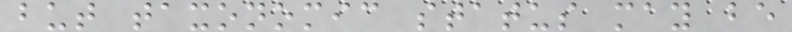but taxonomic status may be
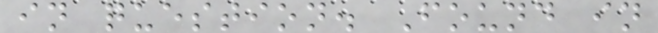in question. Found in
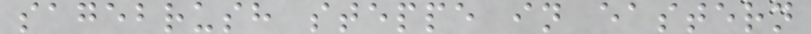sagebrush steppe in eastern
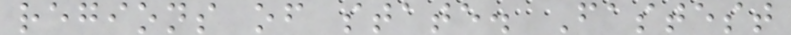regions of state. Fastest
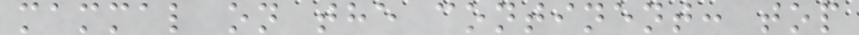mammal on the continent: top
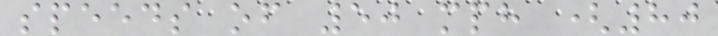speeds of 50 mph (80
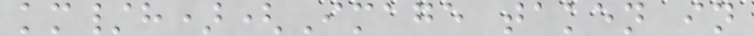km/h)(Image taken in
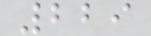229
